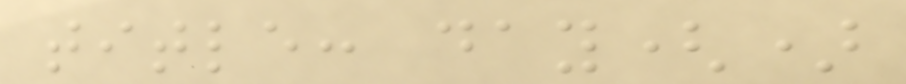title: day()
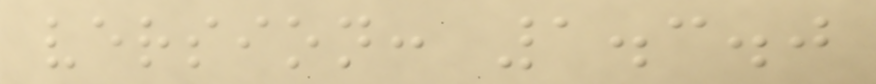version: 1.3.0
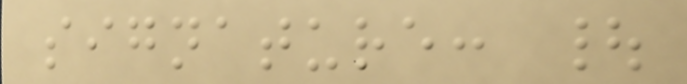signature: |
